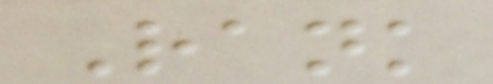Rank
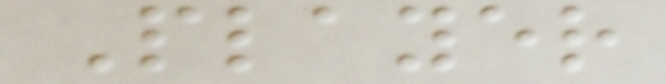Player
